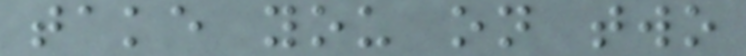take you on two
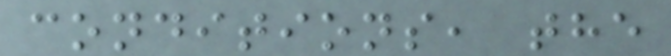conditions, the
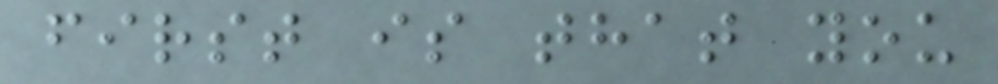first is that you
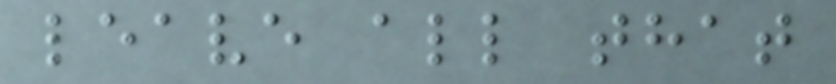leave all that
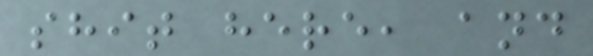shit here, and
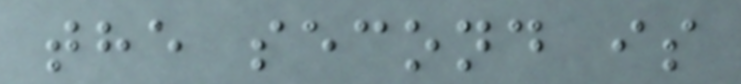the second is
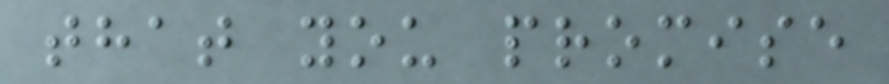that you promise
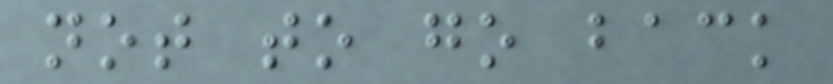not to go back
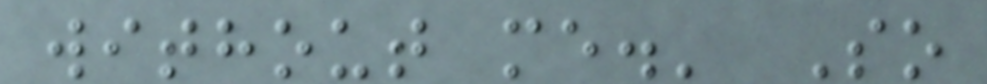without me.' So
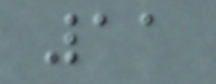11
